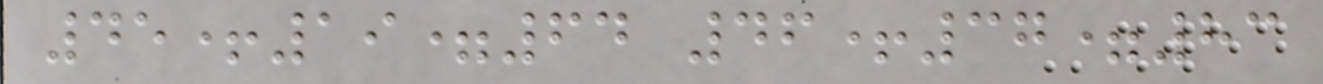45+19=64 46+37=83
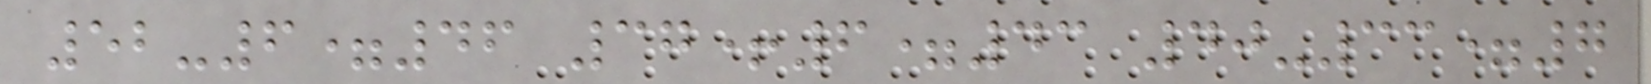52-6=46 37+6=43 40-33=7
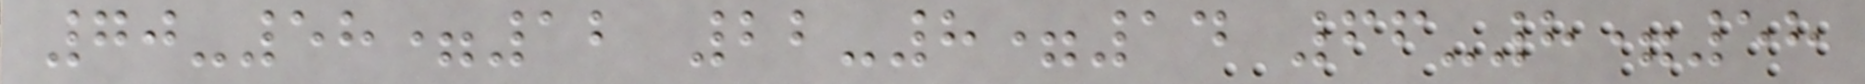70-58=12 22-8=14 66-8=58
